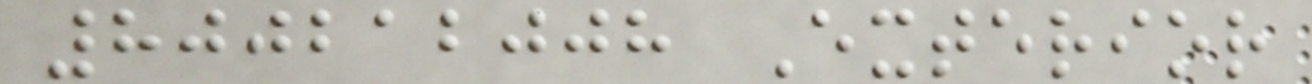800212008 Exterior
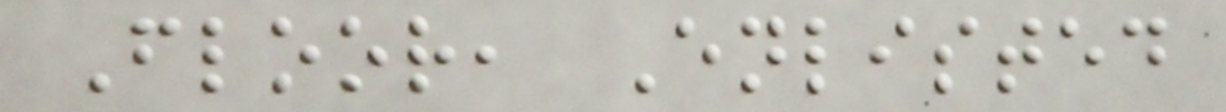Floor, Enlisted
